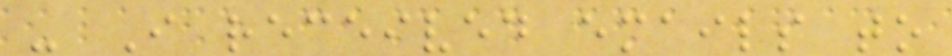- I received emails to
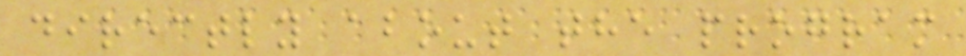directly about the program
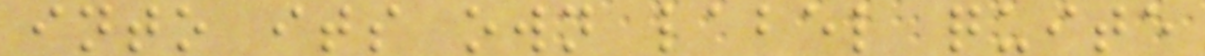into its own label quite
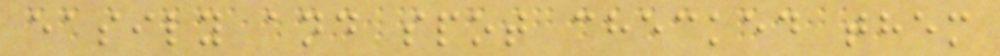easily and spot checked them
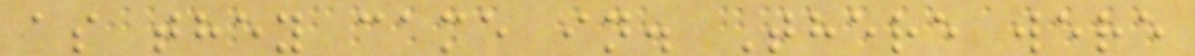as they came in. There were
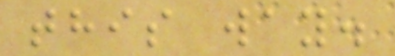this way.
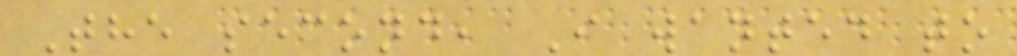The second, I wanted to
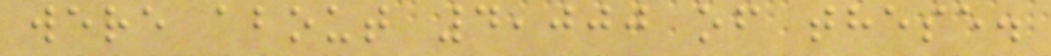were about 4,000 of these.
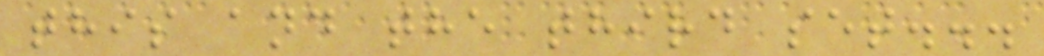this and the third set...
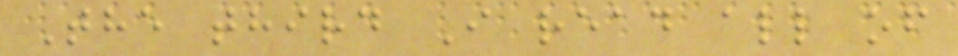The third I read all of
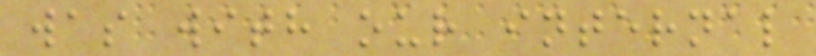was with our internal
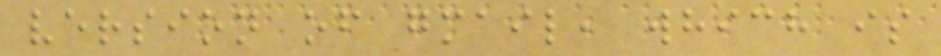version of gmail, which is
